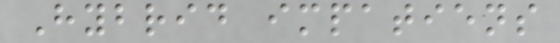Hybrid impatiens
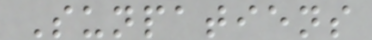Sunpatiens
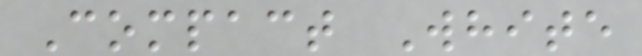Compact White
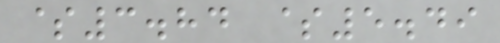$3.84 $5.49
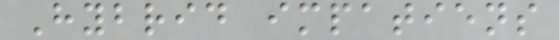Hybrid impatiens
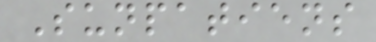Sunpatiens
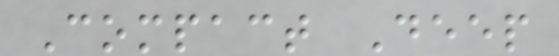Compact Deep
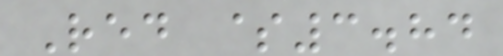Red $3.84
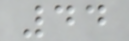44
